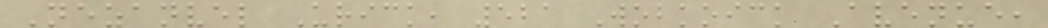Nezanvel Urick, 521 Wobkoick Avenue,
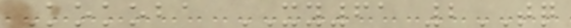Kokoba XY61 2TQ
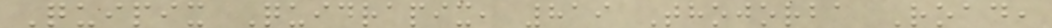Quipix Quidrapix, 819 Thojorba Road,
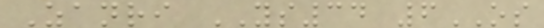Zanri YS34 6OS
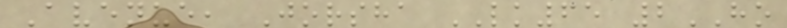Avenue, Jorsha LK65 2HO
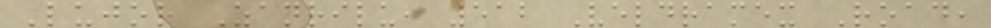Lujor Zanrilu, 512 Veldramex Road,
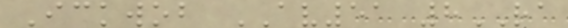Ickwob AV51 8RA
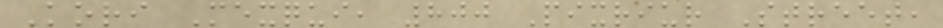Kori Mexqui, 800 Pixriur Street,
